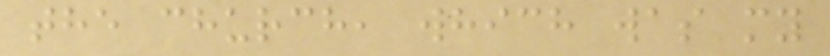the church, which was my
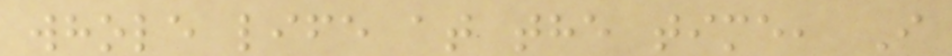whole life at the time, I
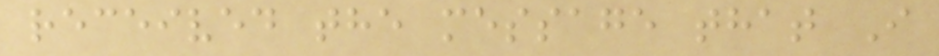received the message that I
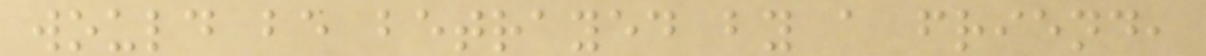would be betrayed by a friend,
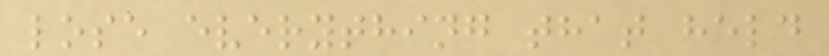lose everything that held
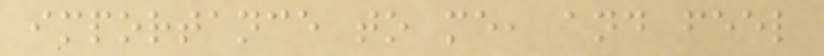importance to me, and feel
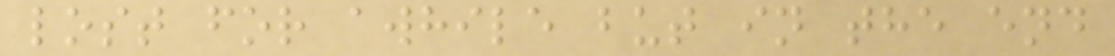lost for awhile but in the end
